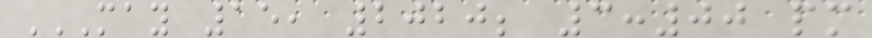MAY 15, 2020; 3:00 PM
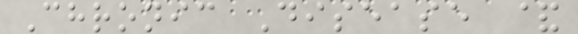Chronic Disease &
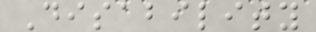Disability
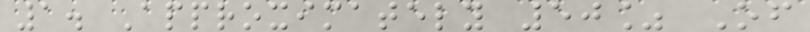1. Approximately 50% Of
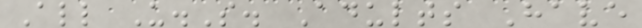All U.S. Adults Have
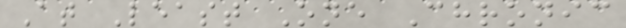At Least One Chronic
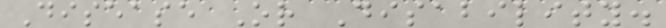Disease Or Disability.
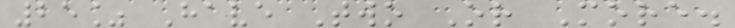25% Have Two Or More.
